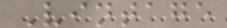Vintage
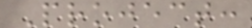Project:
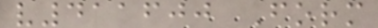v411600 Form
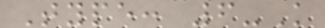Type: 6-K
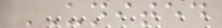UNITED
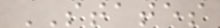STATES
